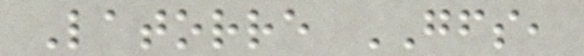Latorre GFS,
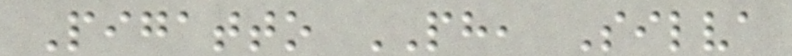Pigatto PH, Silva
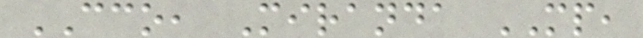CCO, Miranda MP,
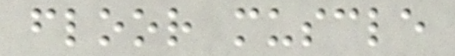floor muscle
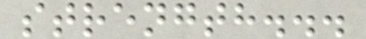strength...
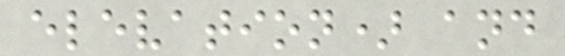elevation) and
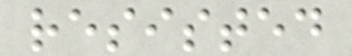resisted
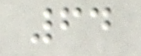64
